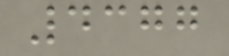4377
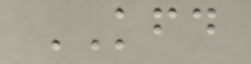KFD
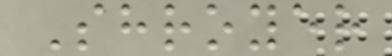Shroyer
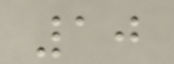10
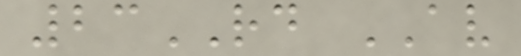23RD AV
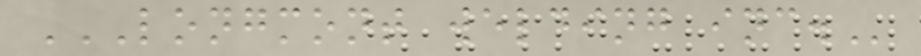LONGMONT WELDING INC.
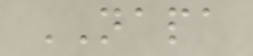NAPA
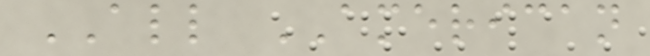ALL AMERICAN
